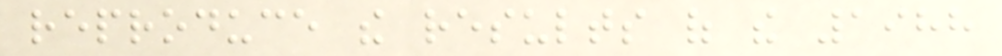reproduce the results of the 1988
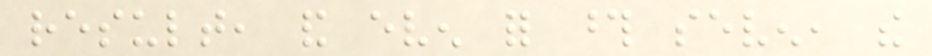result, and even for those seven, the
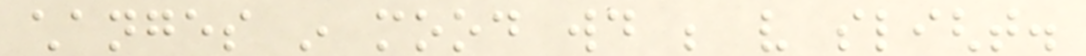changes in mood would be very slight.
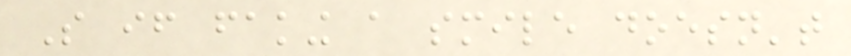So if faking a smile doesn't
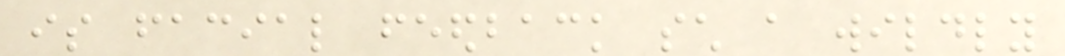is facial feedback such a wildly
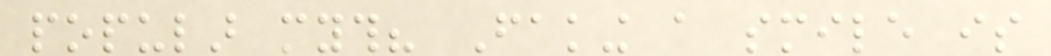popular myth? Faking a smile is
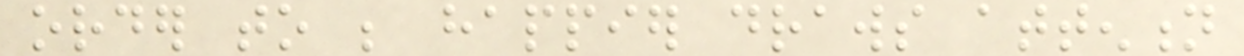order to be happier draws attention
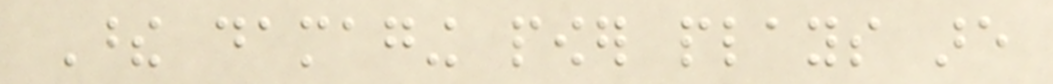These damaging power plays are
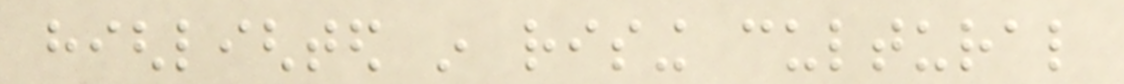highlighted in rising cultural
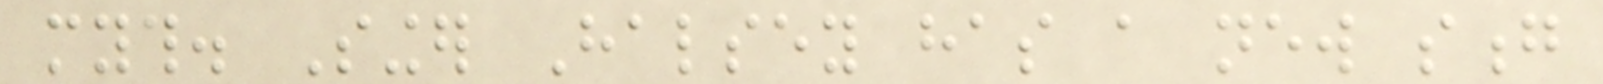myth. Singer Halsey has a new song
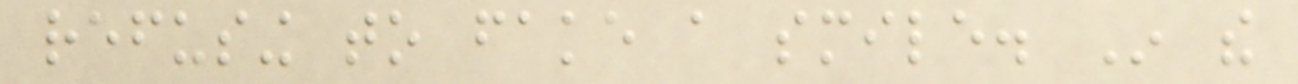refusing to fake a smile. In the
